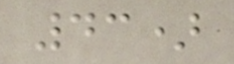43)
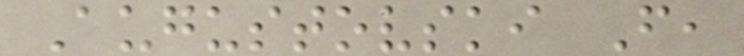Augustovski F,
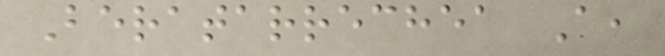Beratarrechea A,
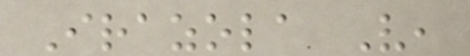Irazola V,
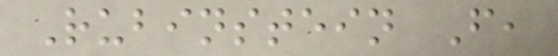Rubinstein F,
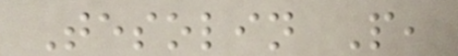Tesolin P,
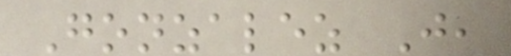Gonzalez J,
